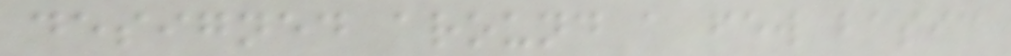designed around a few basic
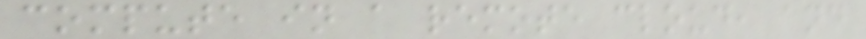compute in a remote cloud, and
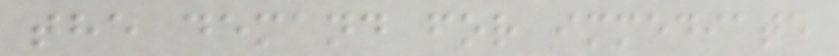the demand for immediate
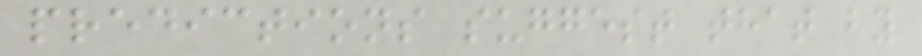predictions suggest that by
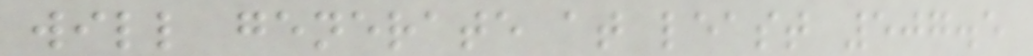will generate at least 507.5
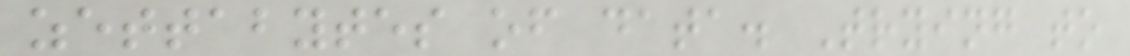zettabytes of data. Trying to
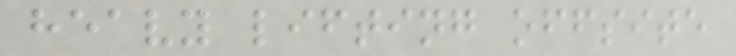heavy lifting offsite
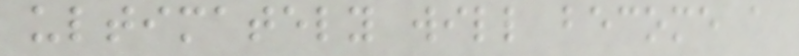ultimately will become a
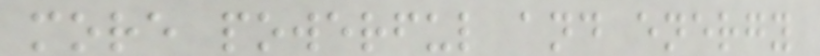more powerful and energy
